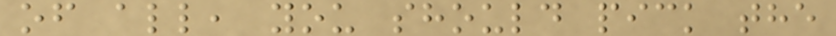of all, you should pick the
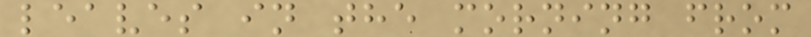leaves in the morning from
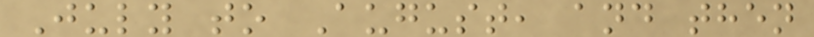July to August, and then
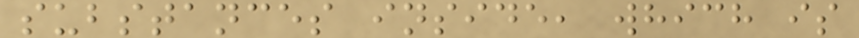substances inside, which is
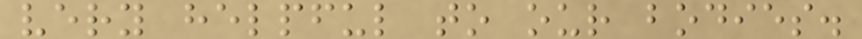very helpful to our bodies.
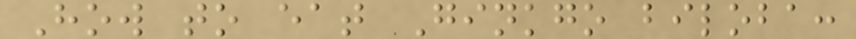How to eat Ginkgo biloba:
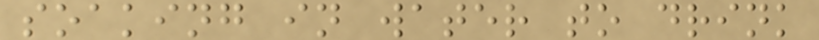soaking in water to drink
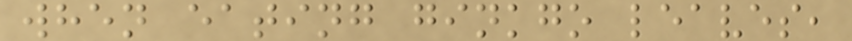when eating ginkgo leaves,
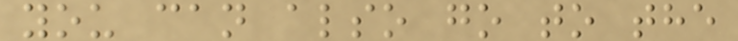you can also go to the
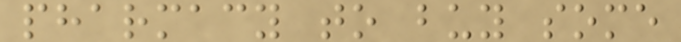pharmacy to buy some
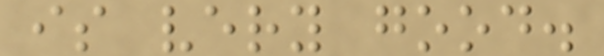is very good.
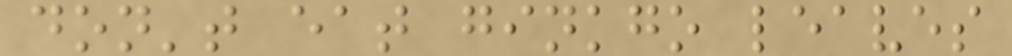don't eat ginkgo leaves
